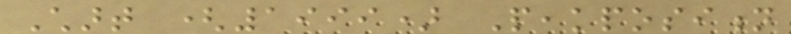Chart (1999) Peakposition
